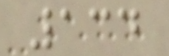134
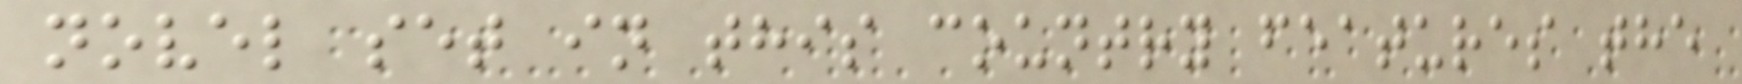novel set in this country features the
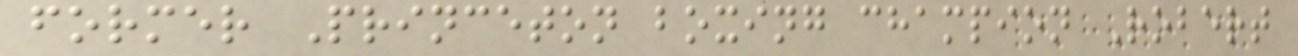former Princeton boxing champion Robert
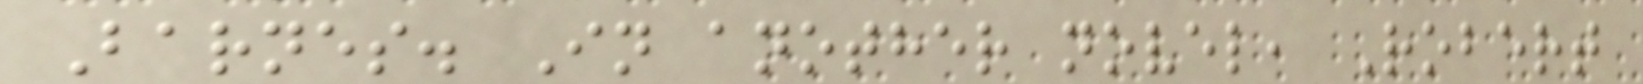Barnes. In another novel, Robert
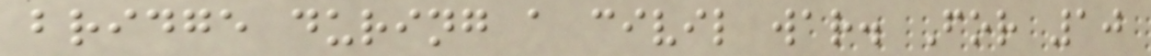bridge during a civil war. For 10
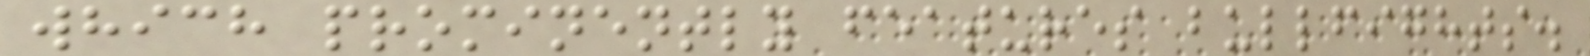which prominently features bullfights.
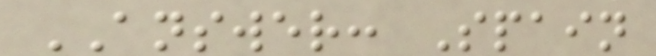ANSWER: Spain
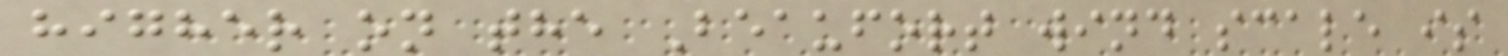higher on the Beaufort wind scale is
